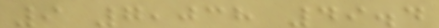9 7,038 49.4
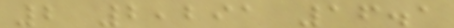2 2,291 16.1
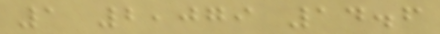1 2,079 14.6
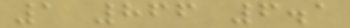1 866 6.1
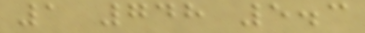1 748 5.3
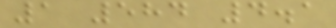1 584 4.1
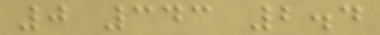0 343 2.4
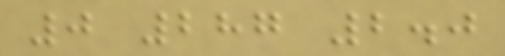0 287 2.0
